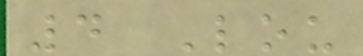4 Lou
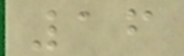16
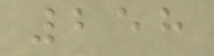258
